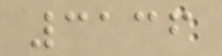3136
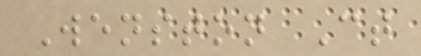Wenston Ct
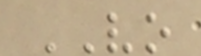VO
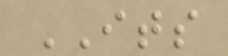ITS
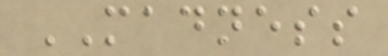MADNESS
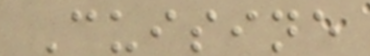Cuisine
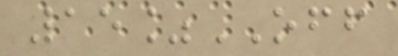15%OFF
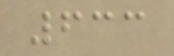633
